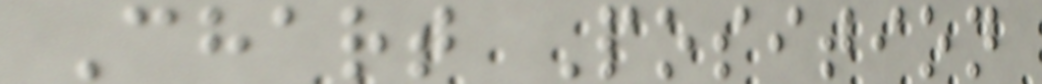Chart Position
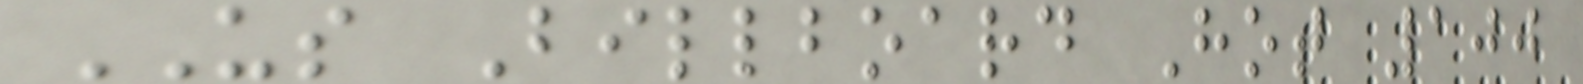US Billboard Hot 100
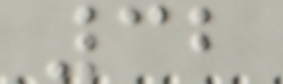32
